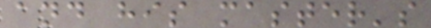and his master's
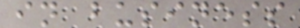in business
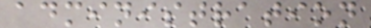administration
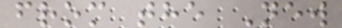from the New
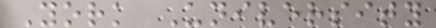York University
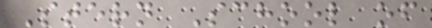Stern School of
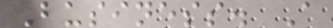Business. A
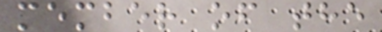member of the
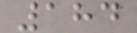184
